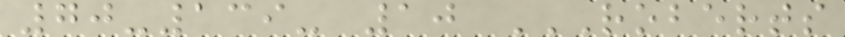70-139- 10 ROBERTS
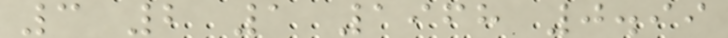3 2 1 1968 0.99
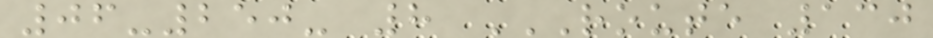06-250- 8 ROUTE 130
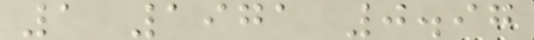1 1971 0.97
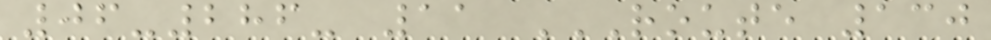06-286- 11 ROUTE 130
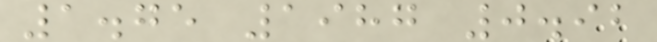1.75 1987 0.92
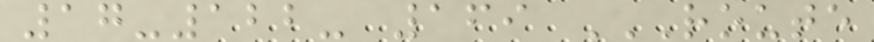17-122- 169 ROUTE
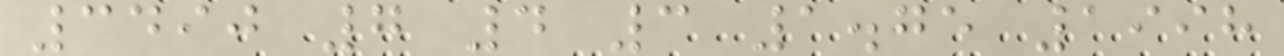3490 7 4 3 1.75 1998
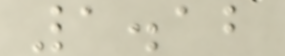1.12
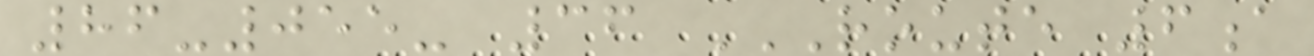86-055- 36 ROUTE 6A
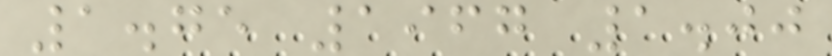1.75 1967 1.00
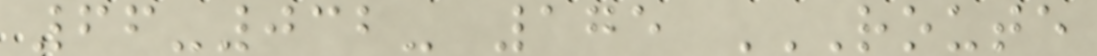66-032- 175 ROUTE
